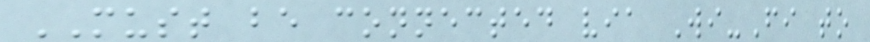MUST be connected via Wi-Fi to
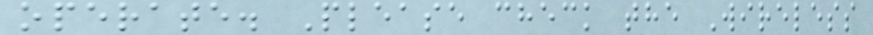operate. Please check the Wireless
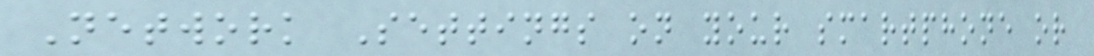Network Settings on your smartphone or
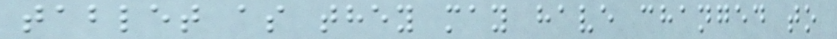tablet as they may have changed to
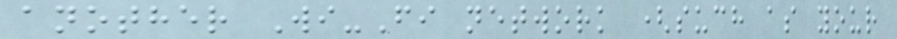another Wi-Fi network (such as your
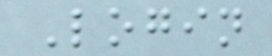Login
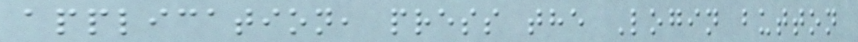application, press the Login button
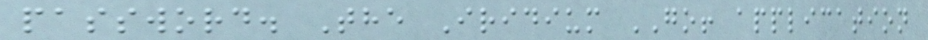password. The Iridium GO! application
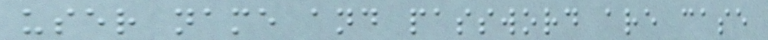user name and password are case
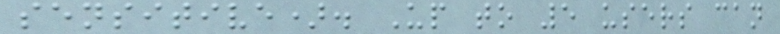sensitive). Up to 5 users can
